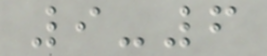9-6
